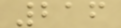216
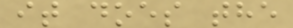it does the
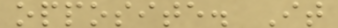opposite. It
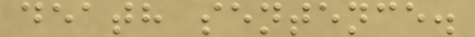death sentence.
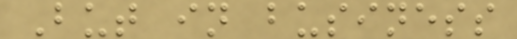But in business
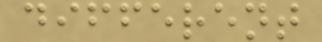different
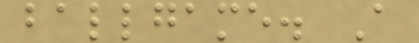ballgame. A
